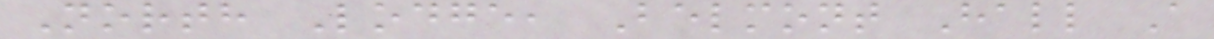North Lodge, Belmont Hall A
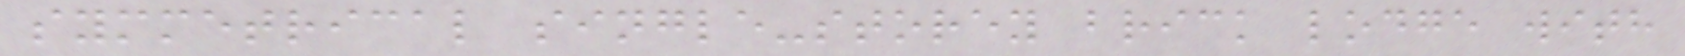symmetrical single-storey brick lodge with
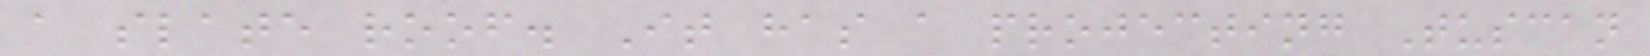a slate roof. It has a projecting Tuscan
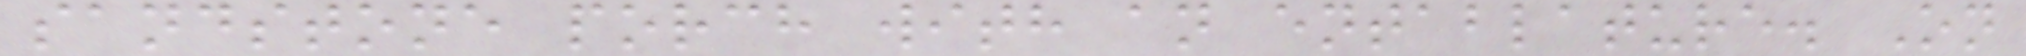sandstone porch with an entablature. On
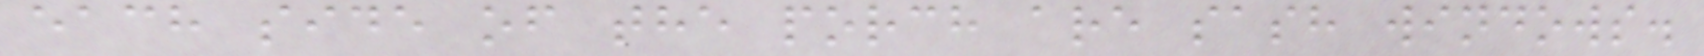each side of the porch are sash windows.
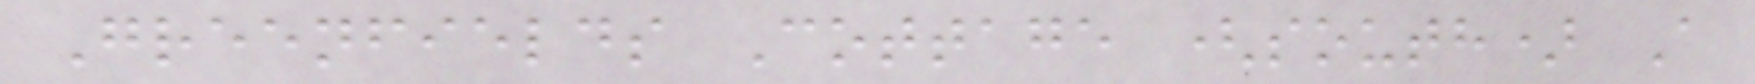Greenfields Cottage (south) A
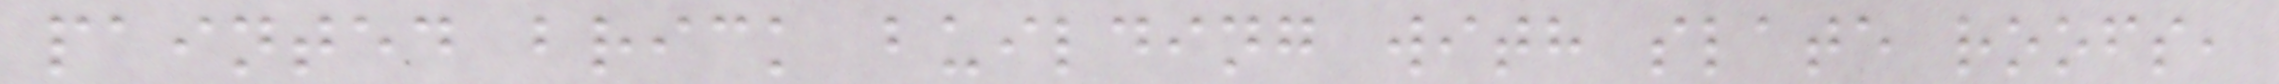painted brick building with slate roofs,
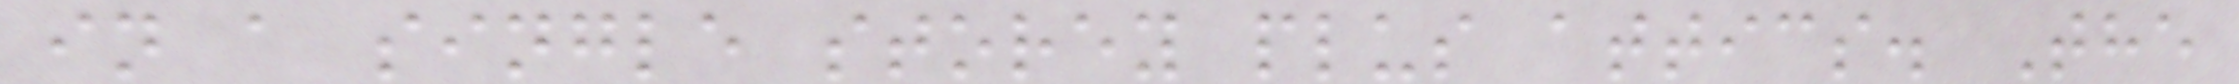in a single storey plus attics. The
